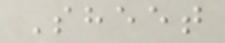Sheet
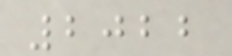2022
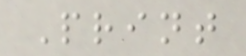Print
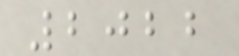2022
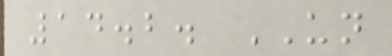14.2. UN
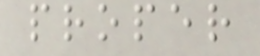proper
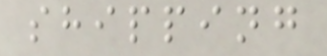shipping
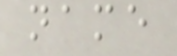name
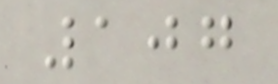107
